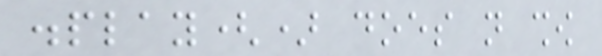display() does not show
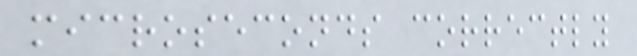microseconds correctly
